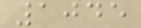1045
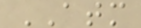ATM
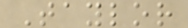Taylor
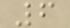6
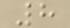8
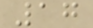17
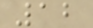12
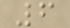6
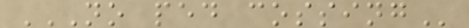NO PED COSSING
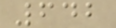642
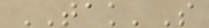TAK'S
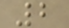2
